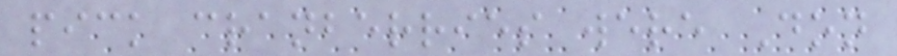pick cranberries were Don
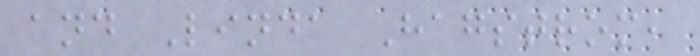and Linda Hagstrom,
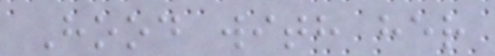Hood with her
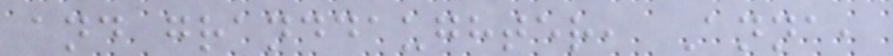and granddaughter, Anna,
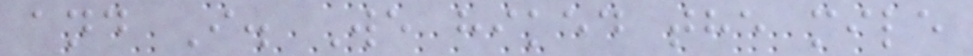and I. We hiked the mile
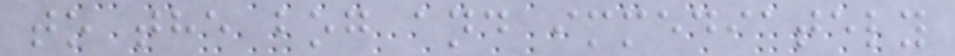to the bog and immediately
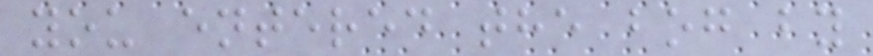you entered the bog by
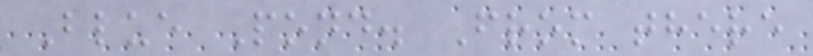Blue Pond. From there
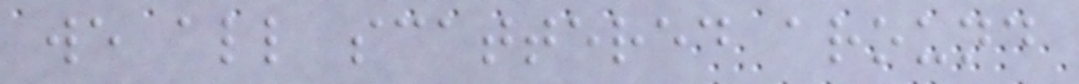we all scattered around
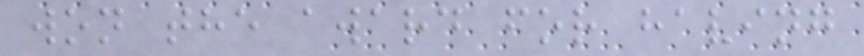won the award for having
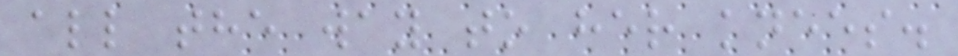all the way to her knees.
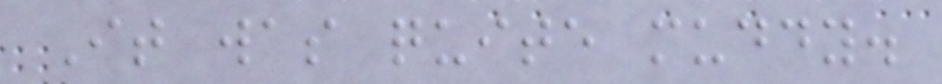It was quite muddy.
